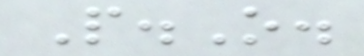P.O.
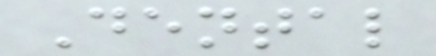Dental
